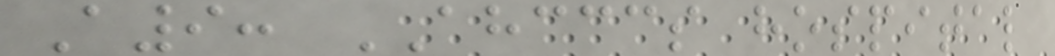A9: AHCCCS hospital
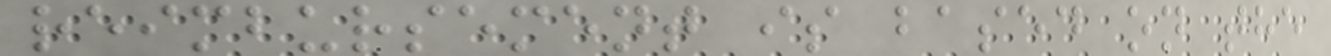reimbursement is based on the
